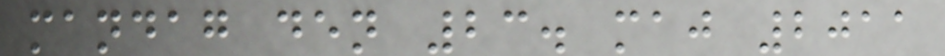mandag den 23. maj 2011
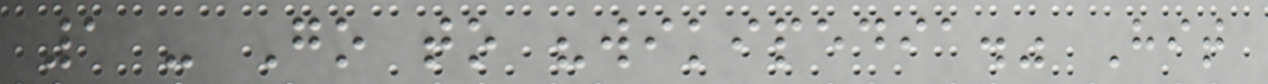1 - Go to "wikipedia." Hit
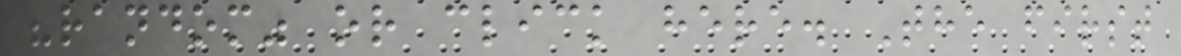"random" or click here. The first
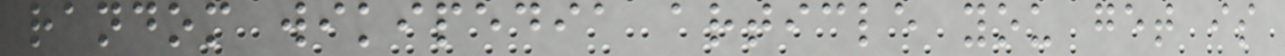random wikipedia article you get is
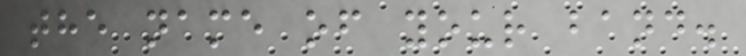the name of your band.
